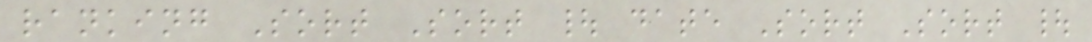ranking Sort Sort | date Sort Sort |
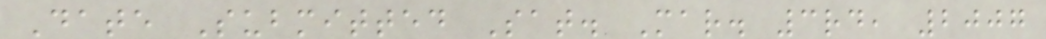Date Submitted Sat. Mar. 3rd, 2007
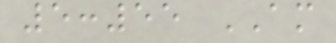5:55 AM
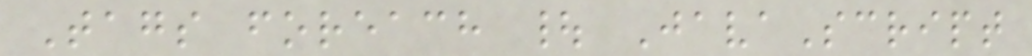Tags foreach | JavaScript
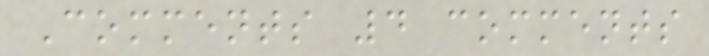Comments 4 comments
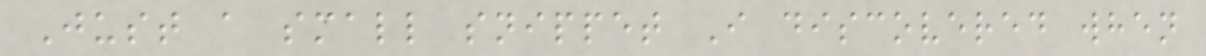Just a small snippet I discovered when
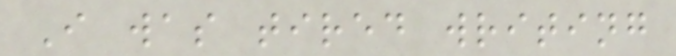I was tired writing
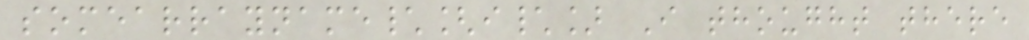somearrayname\[i\] I thought there
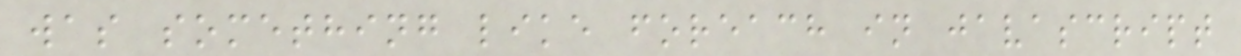was something like foreach in javascript
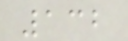132
